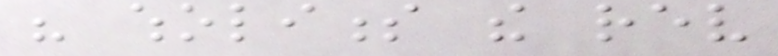his wholiness the rev
